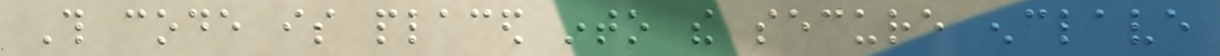This code is placed into the secure enclave
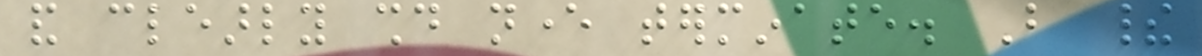and clearly should never terminate. But their
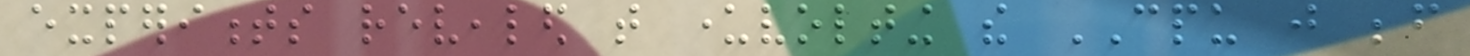experiments revealed that undervolting the CPU just before
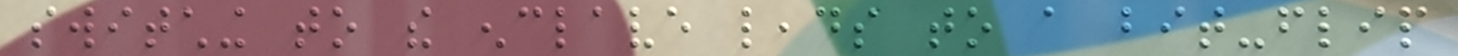switching to the enclave leads to a bit-flip
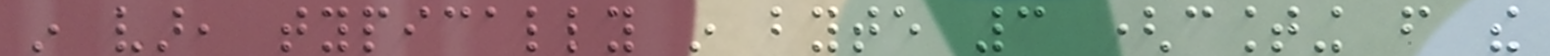in var, typically in byte 3 (counting from the
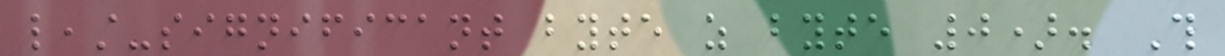least-significant byte as byte 0). This
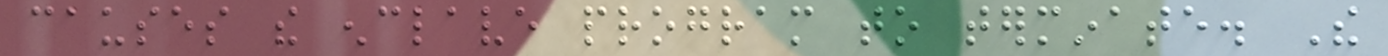causes the enclave program to terminate. The
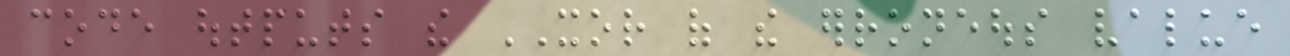code outputs the XOR of the erroneous value
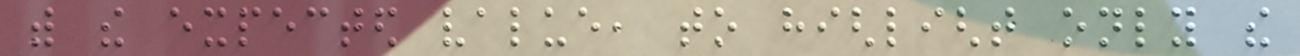with the expected value, to highlight only the
